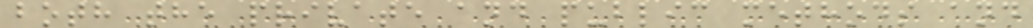both the private and public methods and
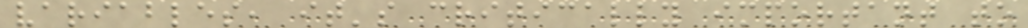variables, it's critically important to
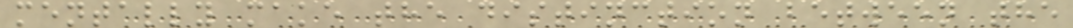mentally make the distinction between the
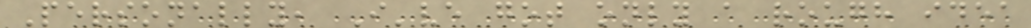Personally, I've got only a rough idea
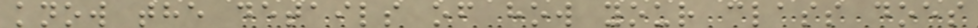know the details of how your class does
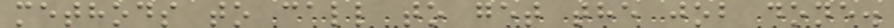methods to call to get the job done.
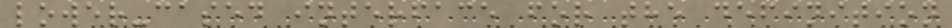lower-cased interface for the definition
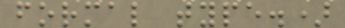formal type.)
